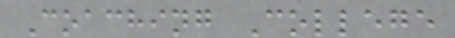Coaching College
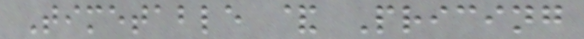Timetable & Pricing
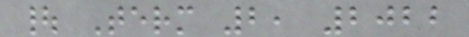| Term 2, 2022
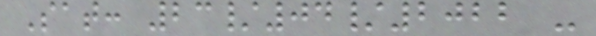Sat: 23/04/2022 -
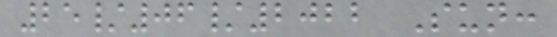25/06/2022 Sun:
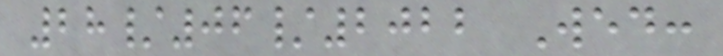28/06/2022 Wed:
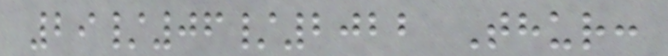29/06/2022 Thur:
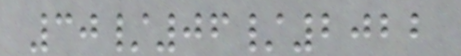30/06/2022
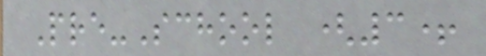Pre-School (3+
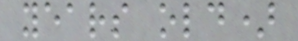years old)
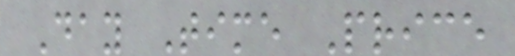Day Time Price
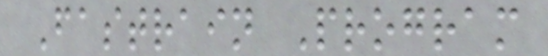Fastrain Program
